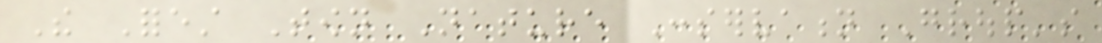The Forest Town Nature Conservation Group's
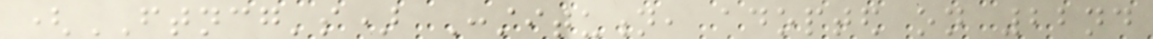(FTNCG's) Constitution, adopted on 22nd
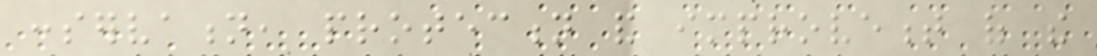conservation, protection and improvement of the
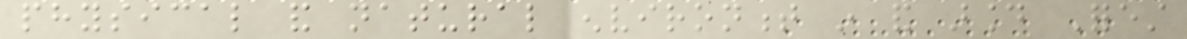physical and natural environment in and around Forest
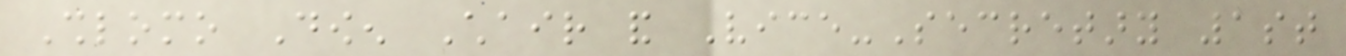Shlomo Dowen Chair and Vice-Secretary 1st
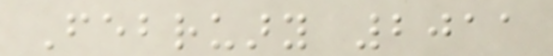February 2011
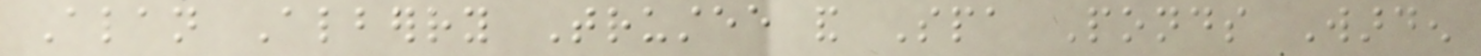Alan Alberry Trustee and Spa Ponds Warden
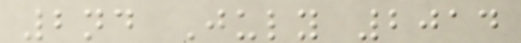2nd July 2014
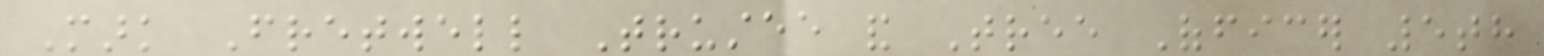Mark Fretwell Trustee and Tree Officer 5th
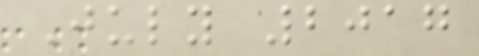July 2017
